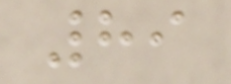89
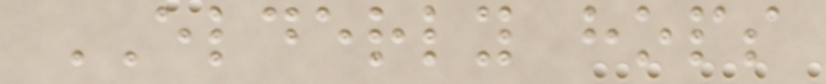ELDERLY hops
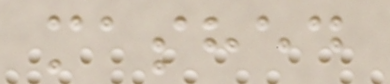mashed
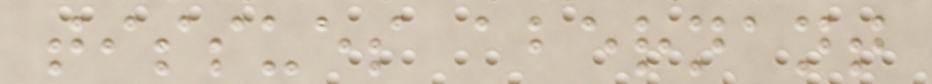tissues abernant
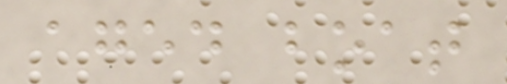aged boat
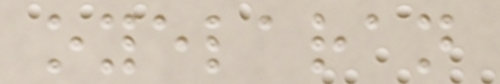oyelaran
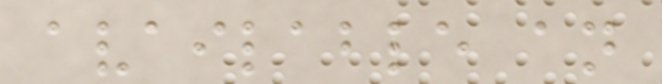available an
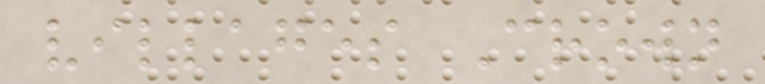villages Crown
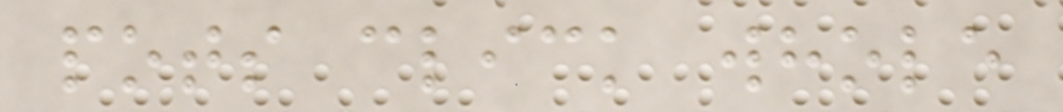pots click whole
